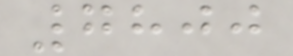7800
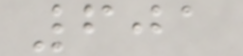601
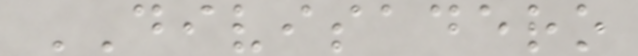DIVISADERO
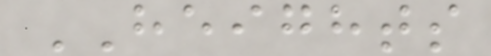HEIGHTS
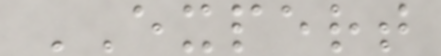EXPERT
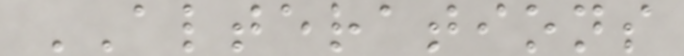ALTERATIONS
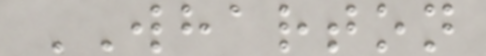WHARTON
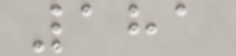181
